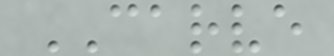CARVE
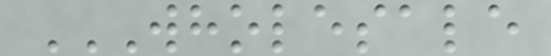WHOLESALE
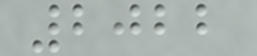2022
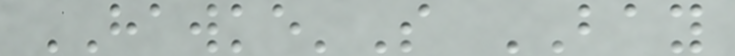HAWKE'S BAY
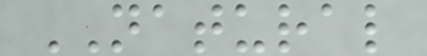NATURAL
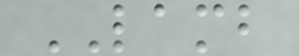LAMB
